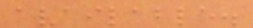available.
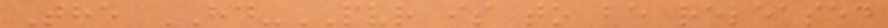The HD-PVR is to be released
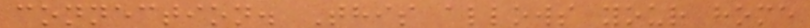connection. This allows your home
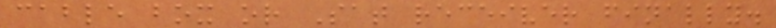cable box or Sat receiver finally.
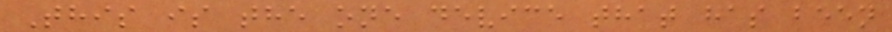This is the one device that has been
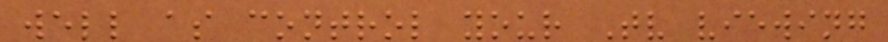well as control your Tv viewing
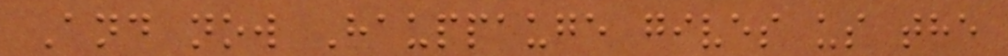And now Hauppauge gives us the
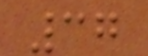37
